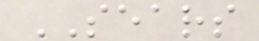SEARS
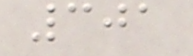301
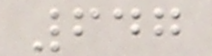647
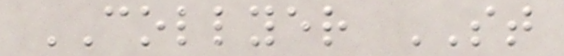COLLYER ST
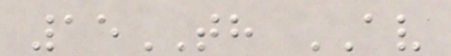15TH AV
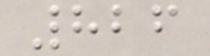826
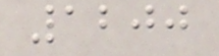1200
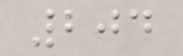204
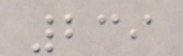239
